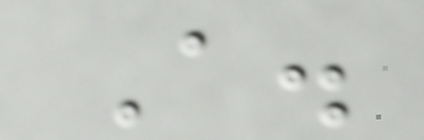A.
